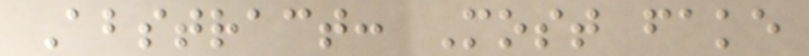Abstract: Most fake
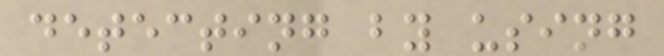detecting by using
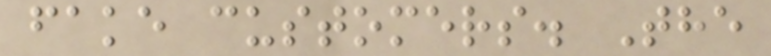fake customers. The
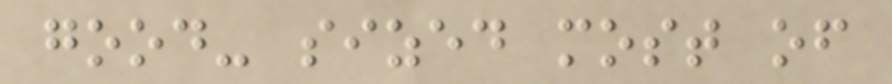good- sized most of
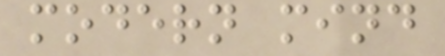modern mind
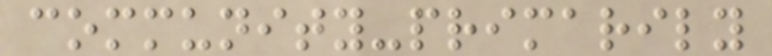community-primarily
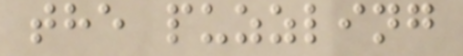the puzzling
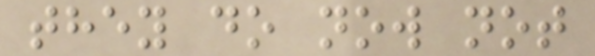they do now not
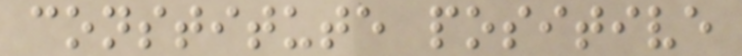constitute positive
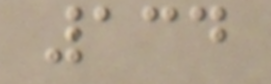134
